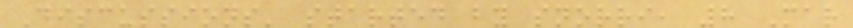Discussions' started by snorri, 8 Mar
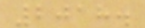2018.
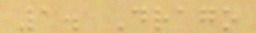1. Drago
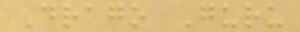Drago Guru
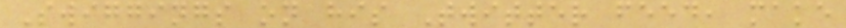Swiggings on his Twitter feed, make
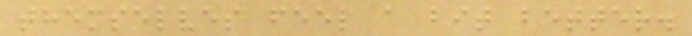themselves feel a bit better.
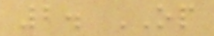2. OP
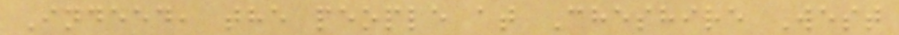Indeed, the people at Cheshire West
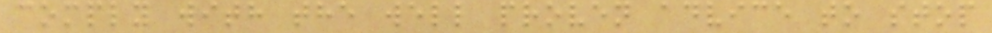comply with the well proven advice to stop
